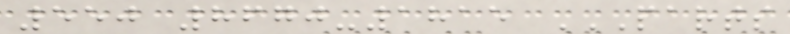550 8670-1815 PARTS
